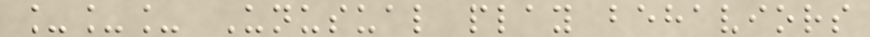___ Unusual play behaviors
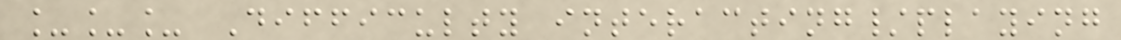___ Difficulty interacting/playing
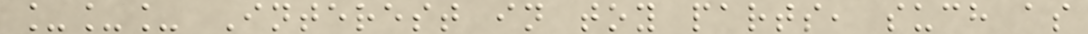___ Interest in toy parts, such as
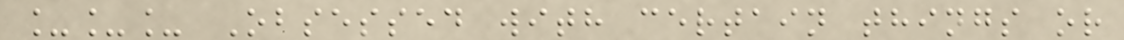___ Obsessed with certain things or
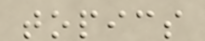topics
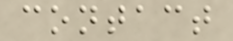contact
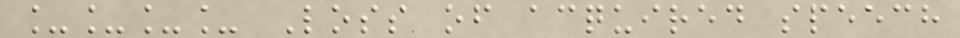____ Loss of acquired speech
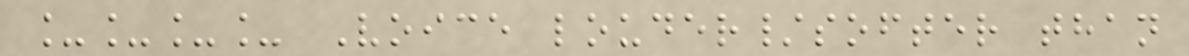____ Voice louder/softer than
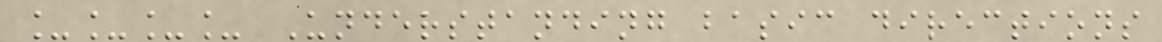____ Understanding basic directions
